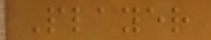Player
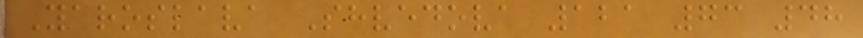Yaroslava Shvedova 121 73 48
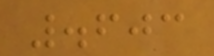.603
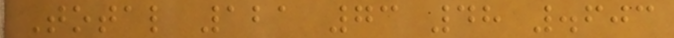Total 121 73 48 .603
